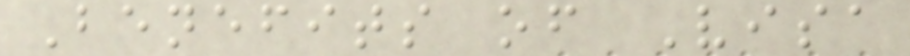Benefits of Visa
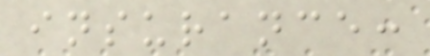insurance:
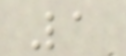1
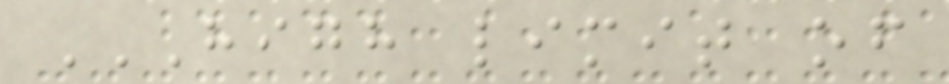HIGH LIMIT OF
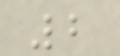2
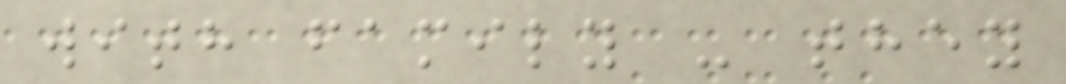with family - they
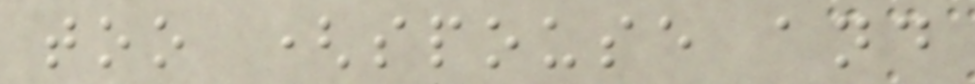too (spouse and
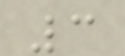3
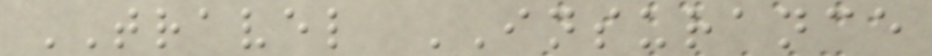TRAVEL INSURANCE
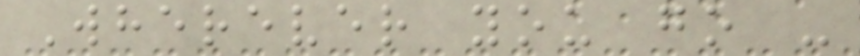Wherever you go -
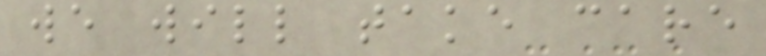we will take care
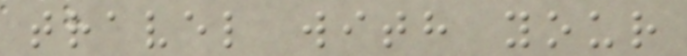travel with your
